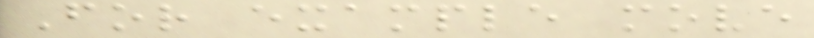For example move
